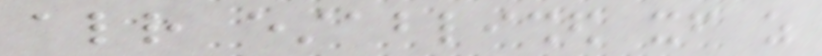already established itself as
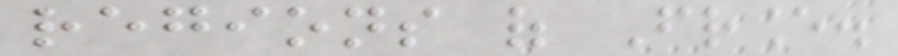regions of France.
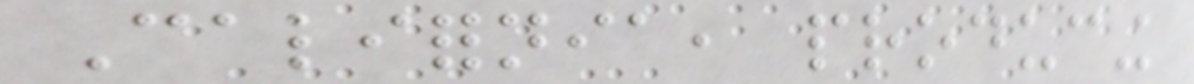California, producing
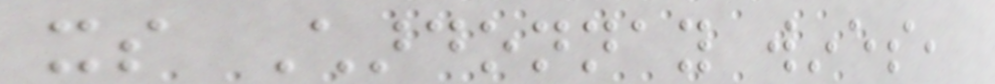its Chardonnay wines,
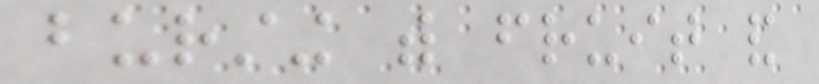bursting with fruit and
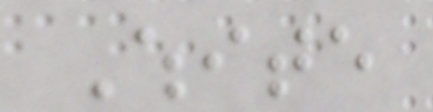White
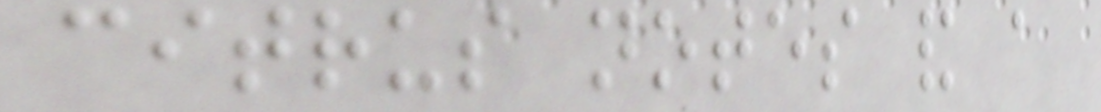citrus notes and a
